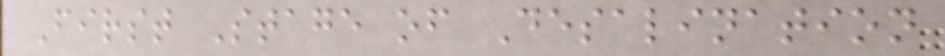First Stage of Desalination
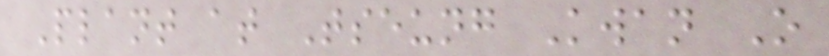Plant at Tseung Kwan O
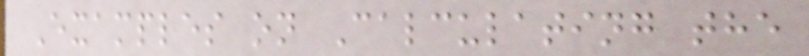Examples on Calculating the
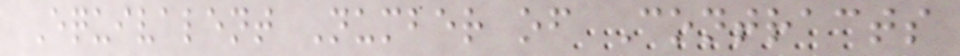Equivalent Number of Contracts
